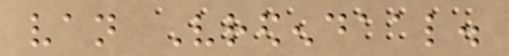van Vredendaal.
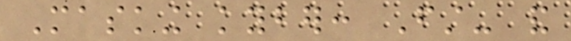Masking kyber: First- and
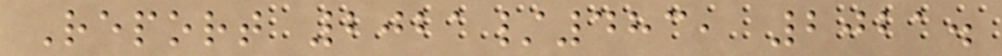Report 2021/483, 2021.
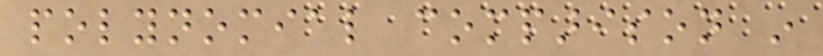polynomial comparison in
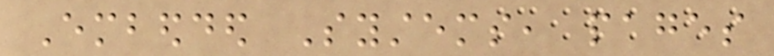Embedded Systems, pages
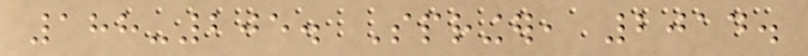188-205. Springer, 2014.
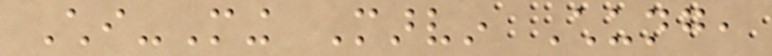Chi-Ming Marvin Chung,
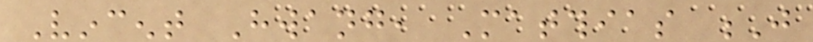Vincent Hwang, Matthias J
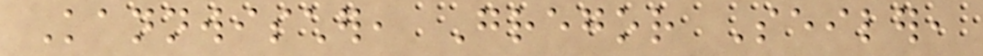Kannwischer, Gregor Seiler,
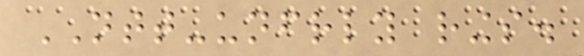NTT-unfriendly rings.
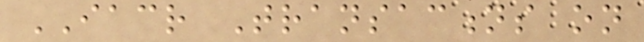IACR Transactions on
